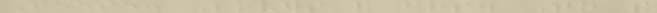Geese. Lovers and friends. To the
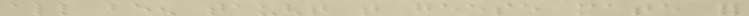all been taught that geese mate for
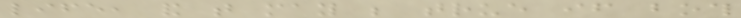life, and that may be true if both
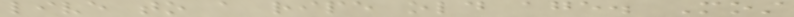live to a ripe old age. Most
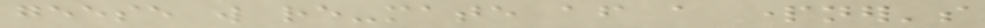geese will re-mate after a partner's
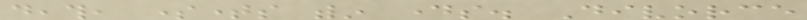death, sometimes within days. Divorce
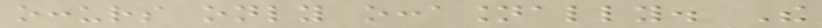occurs only occasionally. The
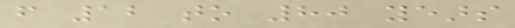from 12 to 80 years
